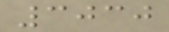3030
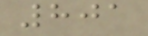801
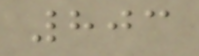803
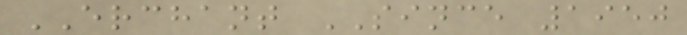ERCHANT SINCE 1950
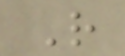R
